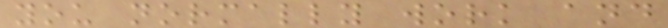you normally work and
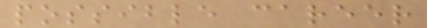possible career
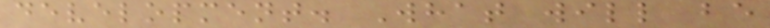development. What will be
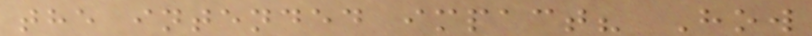the intended impact? How
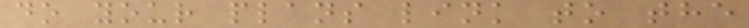do your plans link to the
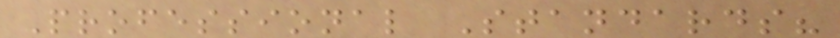Professional Standards?
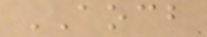AOCB
